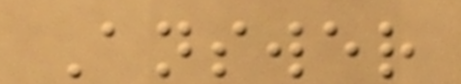Answer
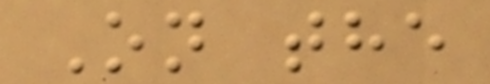On the
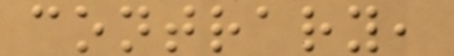contrary,
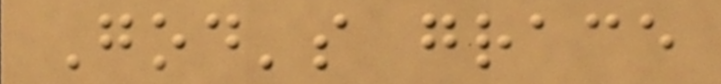God's grace
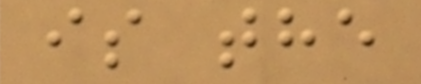is the
